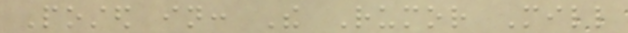Posted in: The Rumor Mill
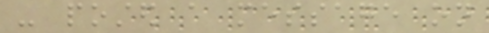- posted a message on
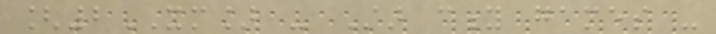[2XM] - Star city games -
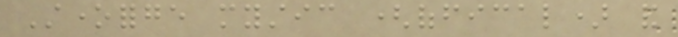Stoneforge mystic (offical) and
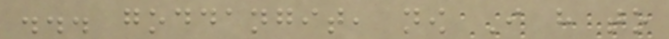... goddangit, now I have to
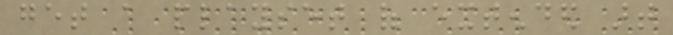get a playset of extended art
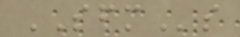SFMs
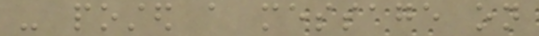- posted a message on
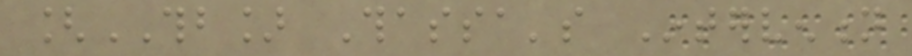[THB] Thassa's Intervention
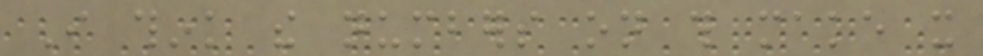I think the numbers on this make it
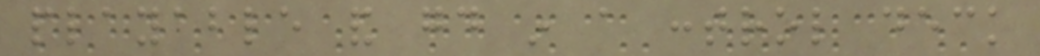playable and good in a control deck
